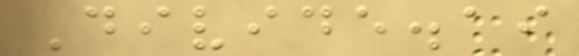Divide.ai
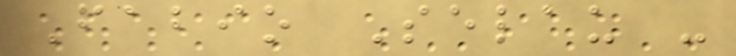Fabio Selau -
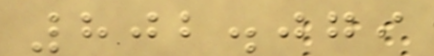802.079
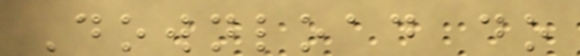Download do
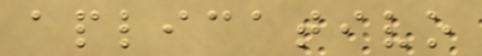aplicativo
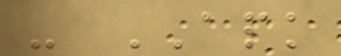- APK
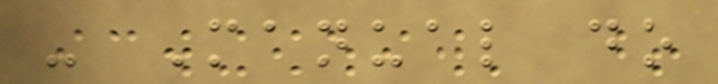- Manual do
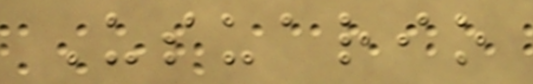Usuario
